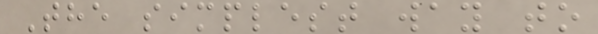The simplest way to
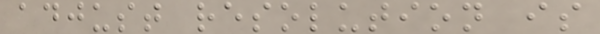adjust resolution is
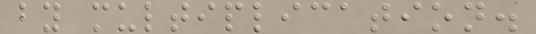by multiplication.
